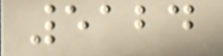5124
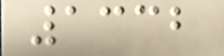1332
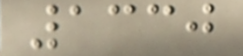1330
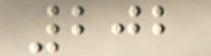202
